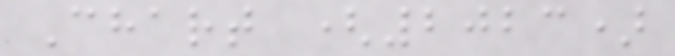Chart (2023)
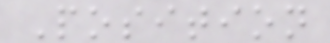Position
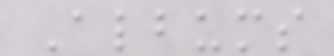Albums
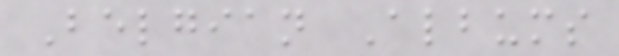Belgian Albums
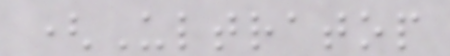(Ultratop
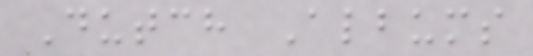Dutch Albums
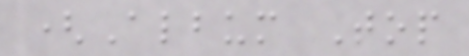(Album Top
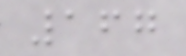167
